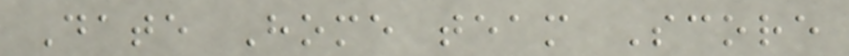Date Home team Score
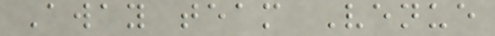Away team Venue
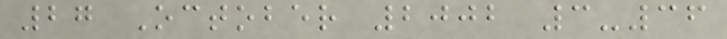27 October 2002 3-36
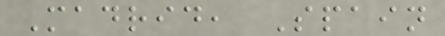Madrid, Spain
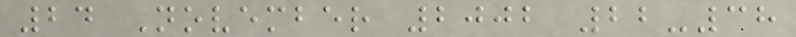24 November 2002 22-38
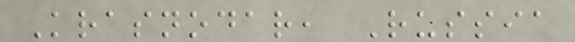Krasnodar, Russia
